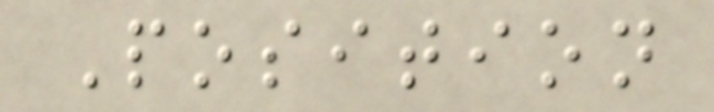Position
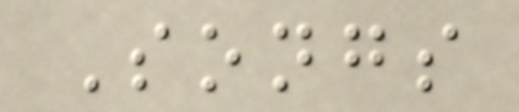Songs
